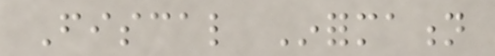Fiscal Information
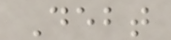Debt
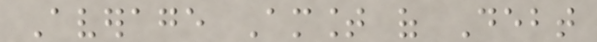Average Amount of Debt
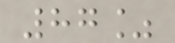87%
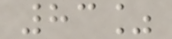83%
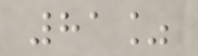81%
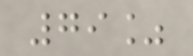79%
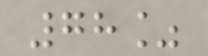78%
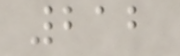212
